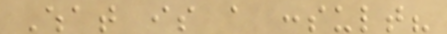What is a consult?
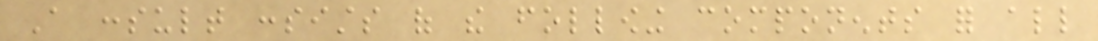A consult consists of the following components for all
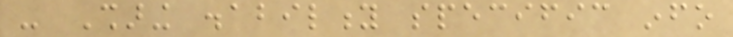- Sharing disability specific info
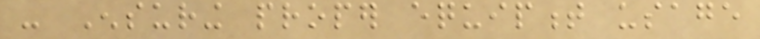- Ensuring proper equipment usage
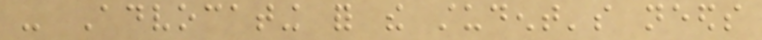- Advocating for the student's needs
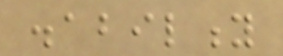disability
